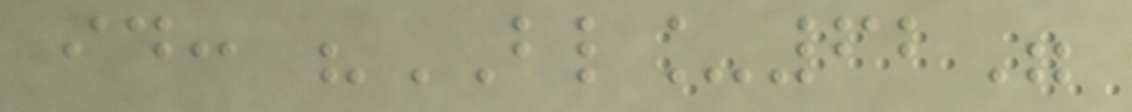id: "BL_62"
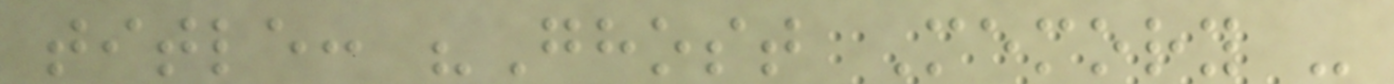title: "Ghost Memory -
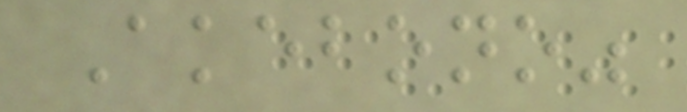Akebono"
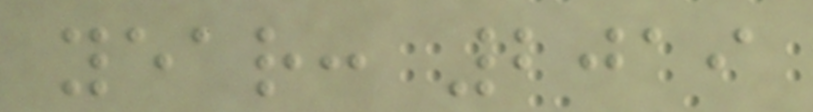year: 2019
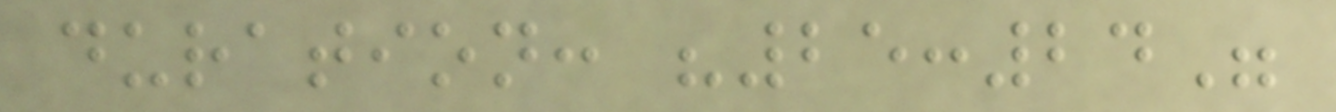duration: "25:24"
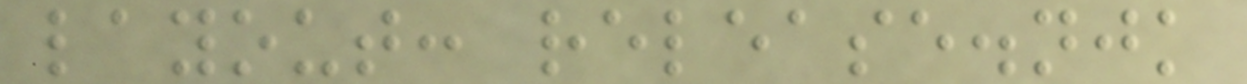layout: release.njk
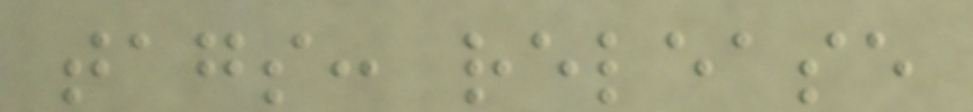tags: release
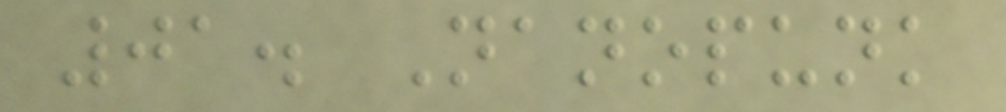01. Nanopunk
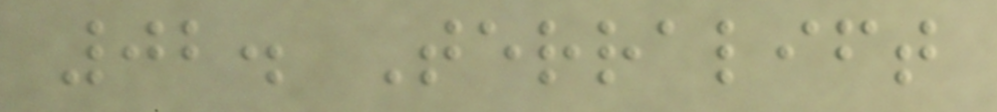02. Terralift
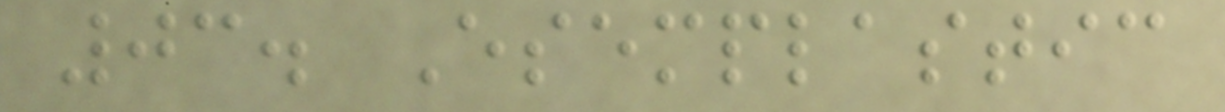03. Esemplastic
